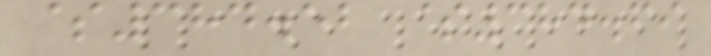$384.52 $384.69
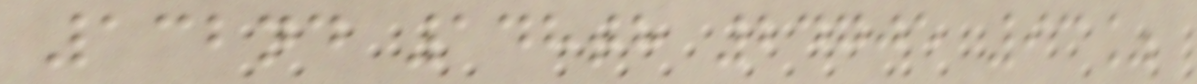132nd 148th 24705 93%
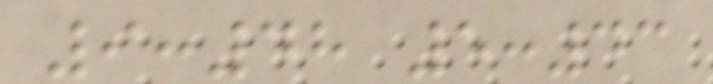9:48 5:43
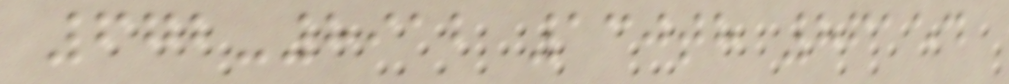672-8912 130th 86154
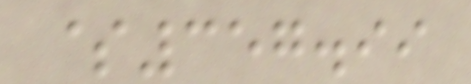$357.99
